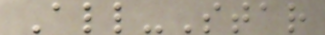All-Star
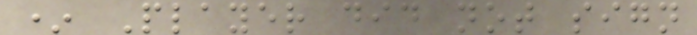* Player did not sign
